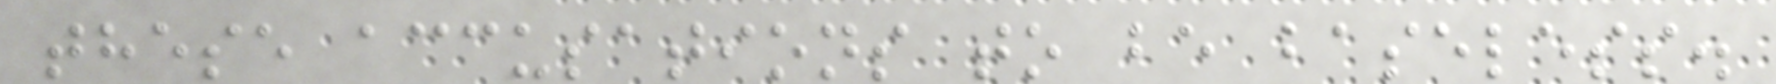these accusations to be baseless.
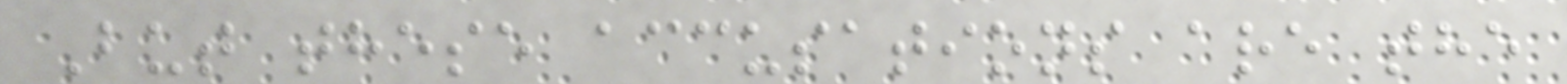But these accusations are the
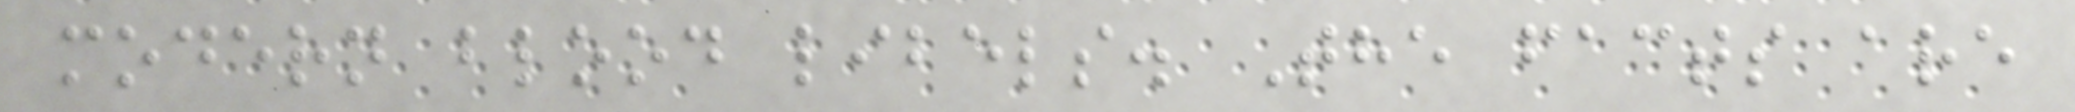modern blood libels. The facts are
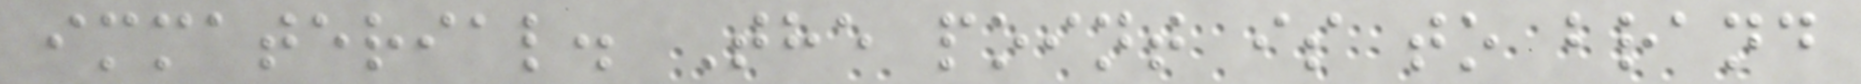immaterial. The point is to brand
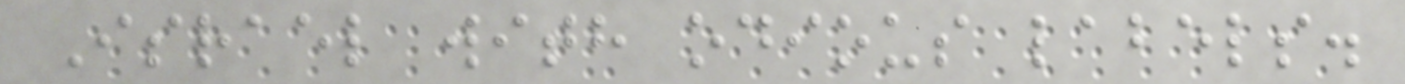Israel with odious labels.
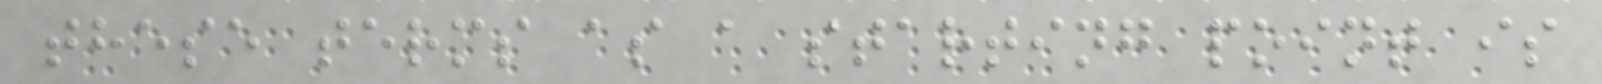these terms as a starting point is
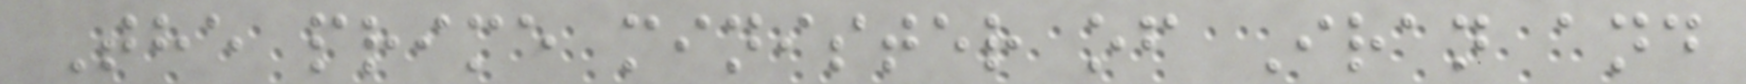The prime minister of Iran and
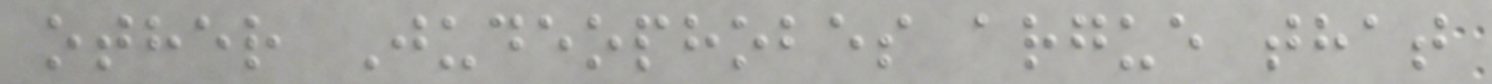other Judeophobes argue that
